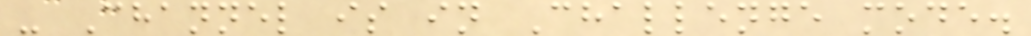- Channel is in Challenge mode.
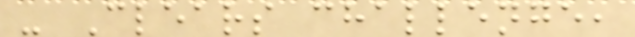- Clears challenge,
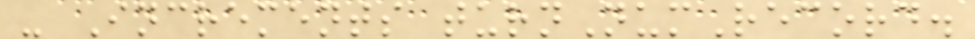- Increments turnNumRecord.
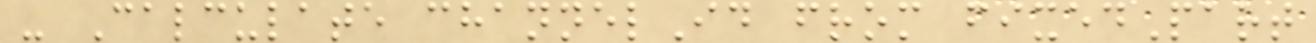- Calculate channelId from fixedPart
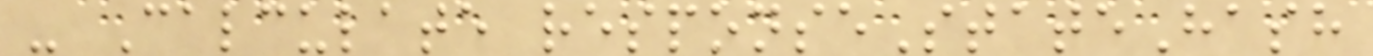- Calculate responseStateHash
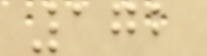172
